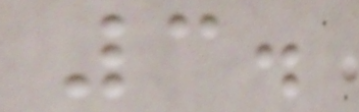3.
